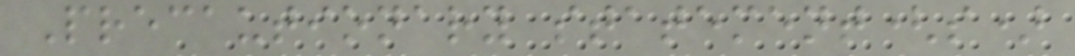Precautionary statement(s)
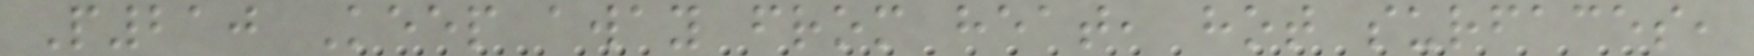P210 Keep away from heat, hot surfaces,
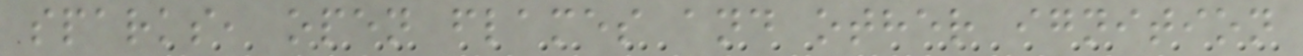sparks, open flames and other ignition
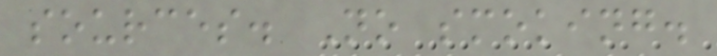sources. No smoking.
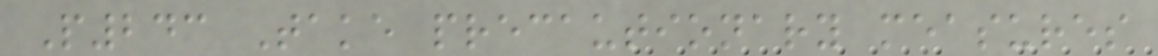P243 Take precautionary measures
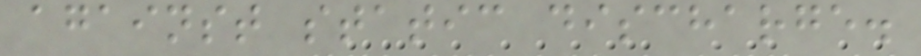against static discharge.
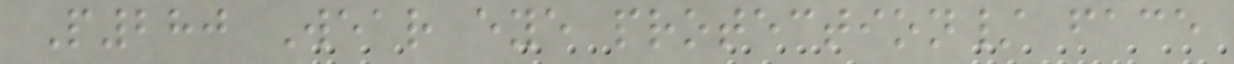P280 Wear eye protection/ face
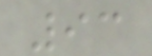93
